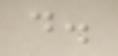d.
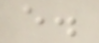e.
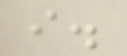i.
